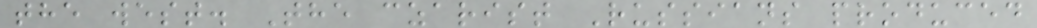the west. The czarist Russians produced
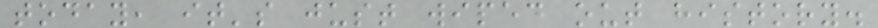today, it's just wiped out history.
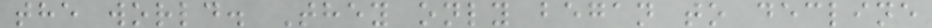the world. They only began to decline
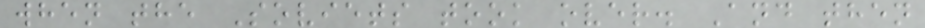when the Soviets took over. And then
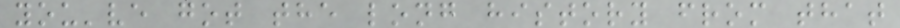you've got the long history from that
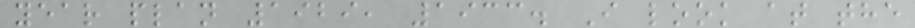year plan 1929, 1933. I look at the
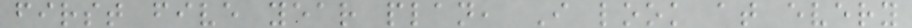first five year plan, I look at every
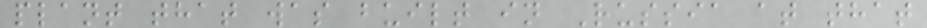plant that was built in Russia at that
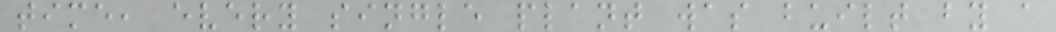time, every single plant was built by a
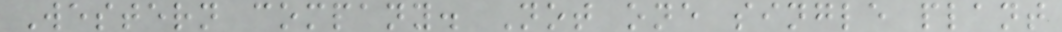Western company. Not one single plant
